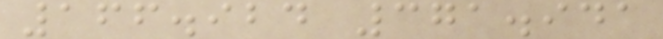166.924 371.941
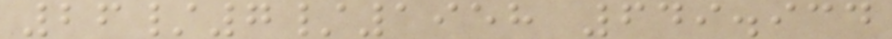26/7/1958 649.934
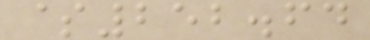$252.64
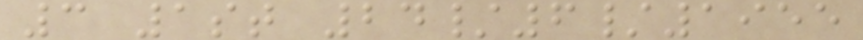3 1st 24/6/1955
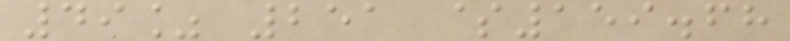49% 251 $159.68
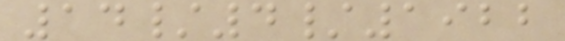14/4/1922
